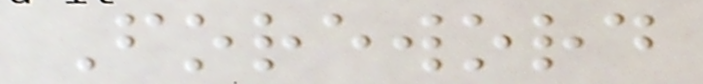Foreword
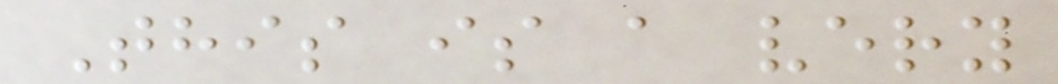This is a very
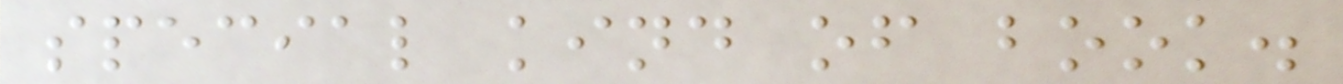special kind of book.
